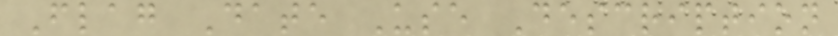Flag Date Use Description
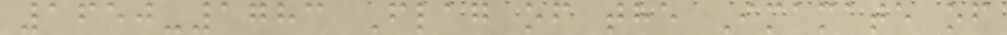1650-1783 Flag of the Imamate of
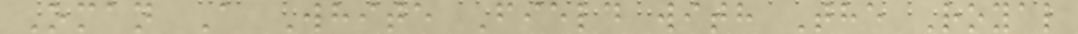Oman A White Field with The Royal
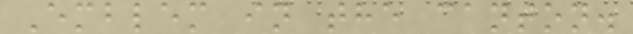Emblem in the canton.
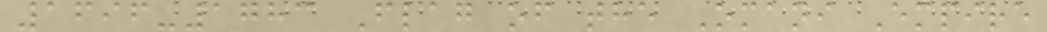1696-1783 Flag of the Omani Empire
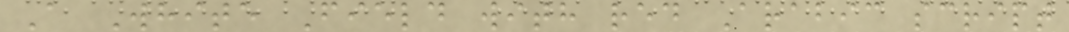A White Field with red Arabic script
